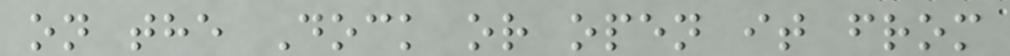on the Dock or open it from
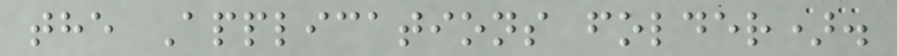the Applications folder).
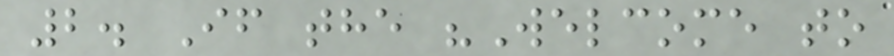2. If the "Welcome to
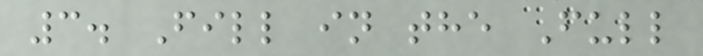3. Fill in the Full
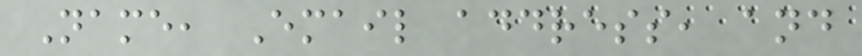Name, Email address, and
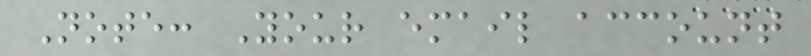Note: Your email account
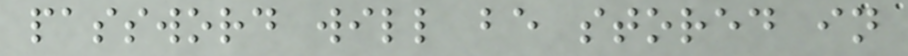password will be stored in
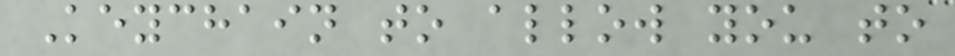Keychain to allow you to
